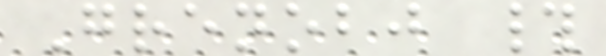Grenobj #
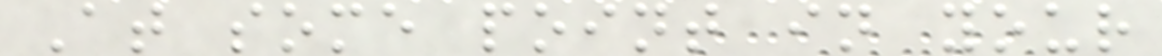At some point in your
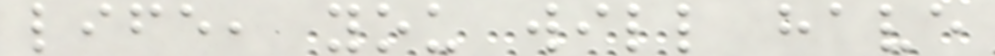life, you will have
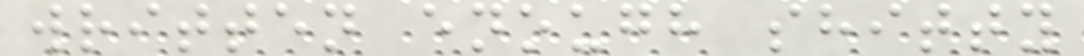written enough shitty
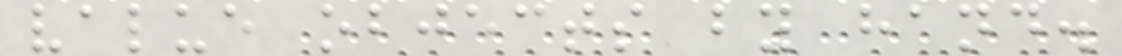value objects by hand.
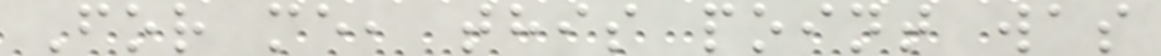For me, this point was
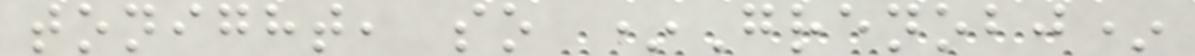tonight, so *Grenobj*
